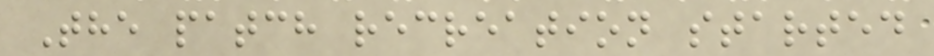The patch recreation started
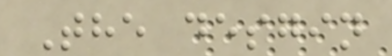The desgin
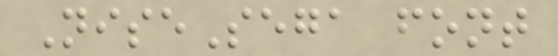NiseSega font
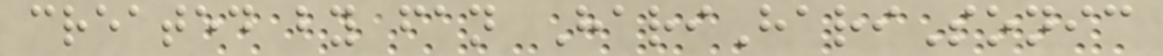created by fan HariHariSonic
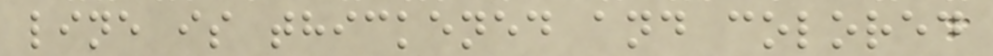line is thickened and colored
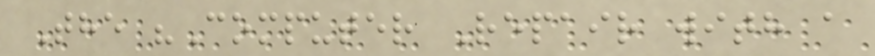The "Computer Repair with a
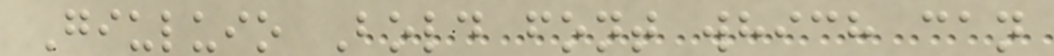Giuluio Bold font which can
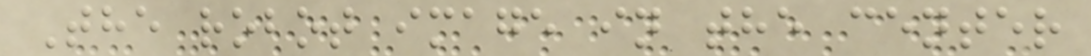The robot image in the center
